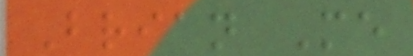Brian Me
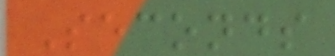Seconds
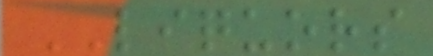LIQUORS
